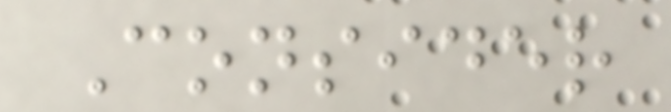Consider
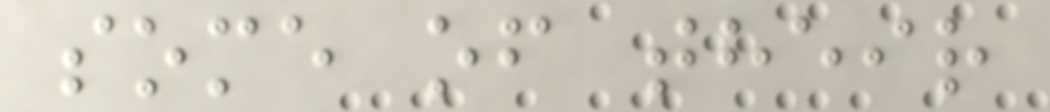some of their
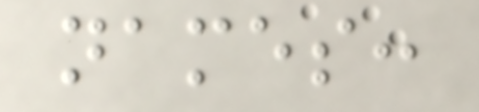names:
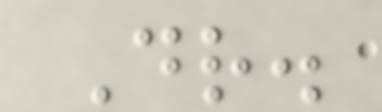Dr.
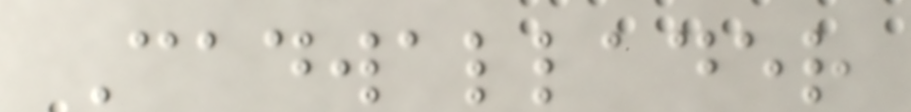Cadwallader
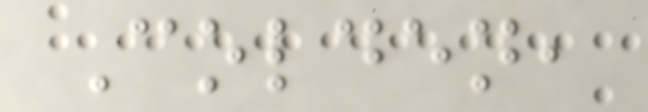Colden,
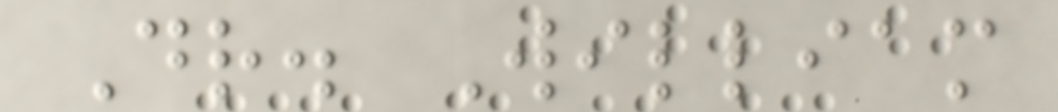Dr. William
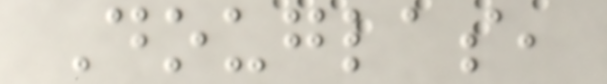Douglas,
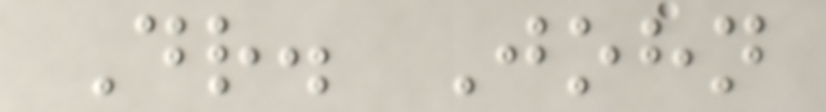Dr. John
